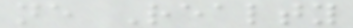ne Realty
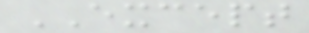EXCEPT
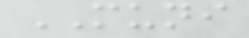MUNI
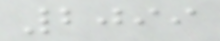2099
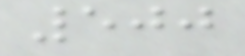500
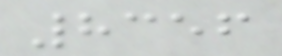8356
